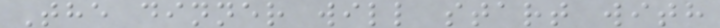The dinner will start with
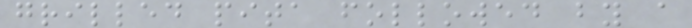grilled pita followed by a
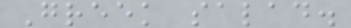Greek salad.
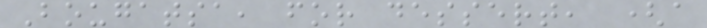Bougatsa, for dessert, (a
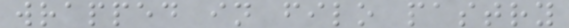wrapped in filo pastry
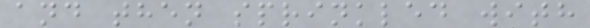and then sprinkled with
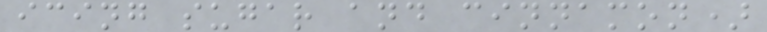icing sugar and cinnamon)
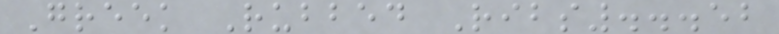Greek Rubbed Ribs...52
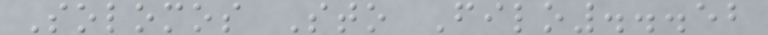Solomos Sto Filo...52
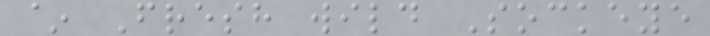~ Fresh wild Sockeye
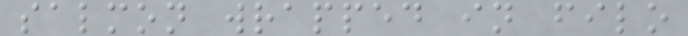salmon wrapped in filo
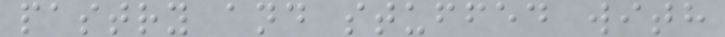pastry and stuffed with
